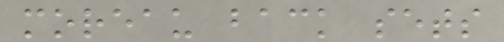moreau back sets
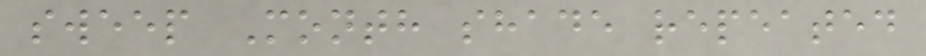sweep Month shade repeated
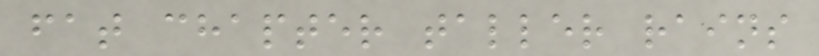fat chapter taller rains
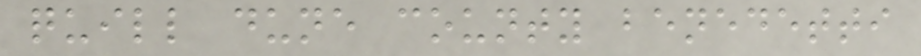quill dune county benedetti
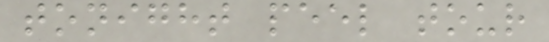tonight peel tour
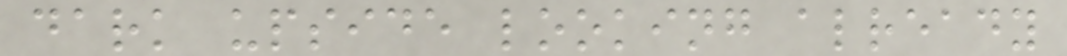dark upside looking already
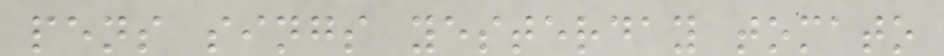pens sings yesterday tomato
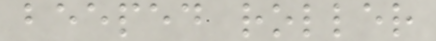beeped roller
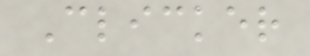Clicker
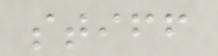stiff
